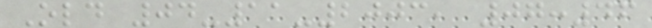Old 04-11-2003, 07:46
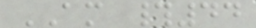AM #44
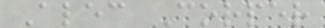Alec Corper
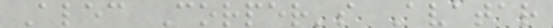Alec Corper's Avatar
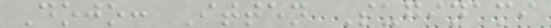Dojo: Itten Suginami
